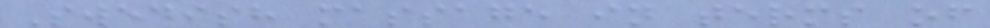Swedish massage in terms of
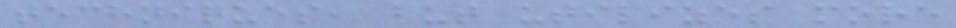techniques, but utilizes more
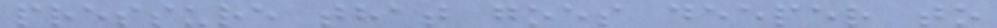pressure that goes deeper to
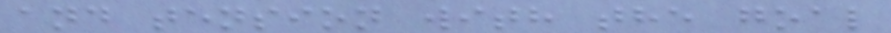and tension with the goal
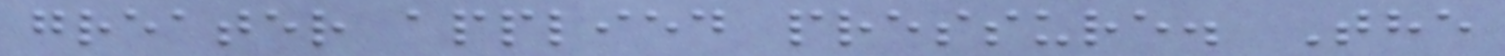greater applied pressure. The
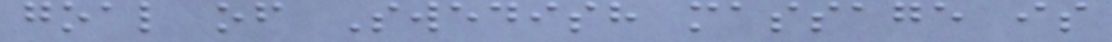goal of Swedish massage is
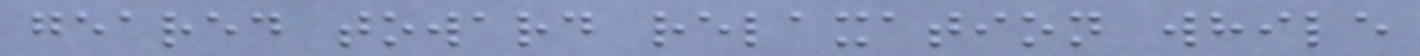geared toward relaxation while
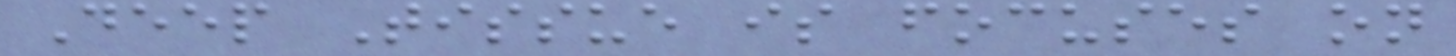Deep Tissue is focuses on
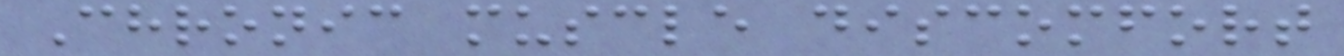Chronic muscle discomfort
